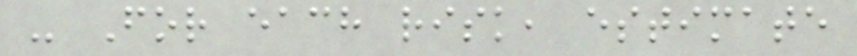- For each risk, estimate
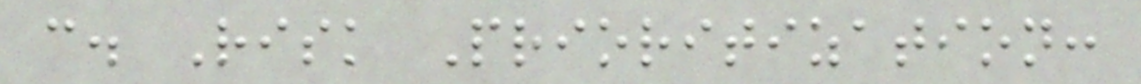c. Risk Prioritization:
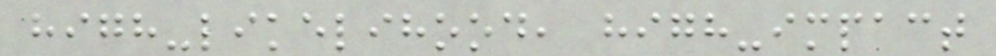high-likelihood, high-impact
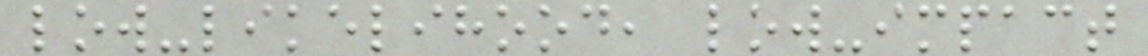low-likelihood, low-impact
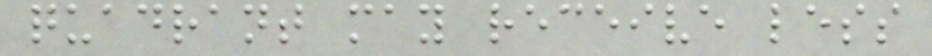quadrant may receive less
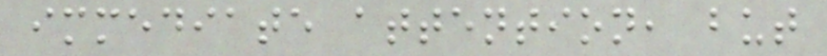immediate attention, but
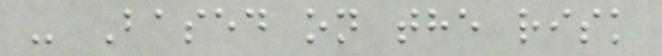- Based on the risk
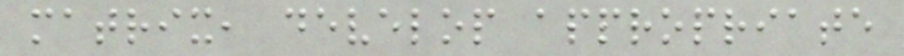matrix, develop appropriate
